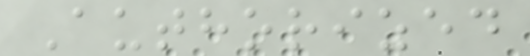Authorized
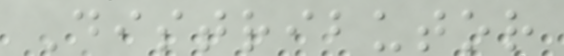Distributor
